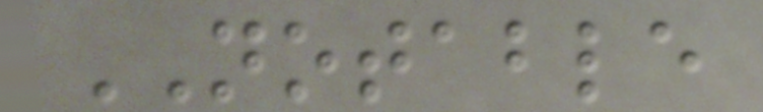NOTABLE
